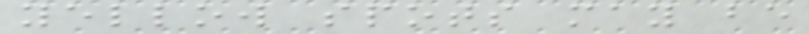yellow spots may be
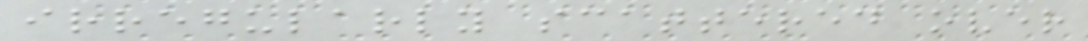irregularly scattered over
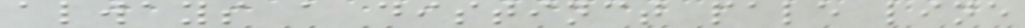always a distinct pale line
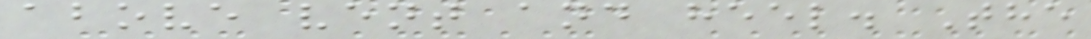above vent and heel. The
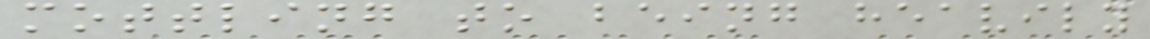mottling to being heavily
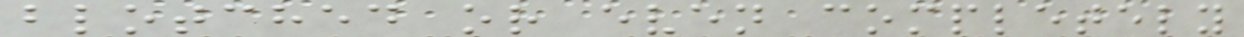blotched or even completely
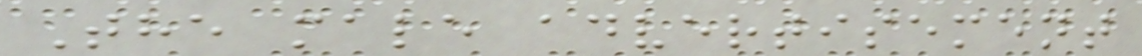The male advertisement
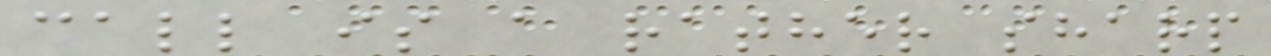call is a rather sharp
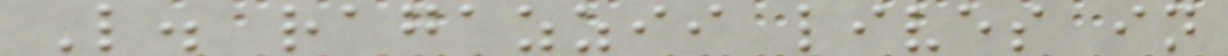L. ragazzii lives in
